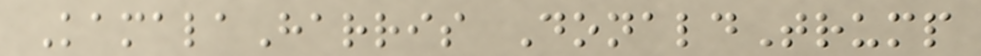KamalaHarris DonaldTrump
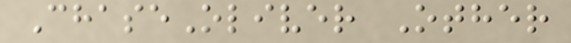ChaseOliver Other
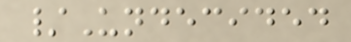/Undecided
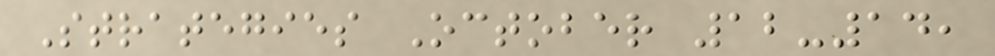Strategies October 12-14,
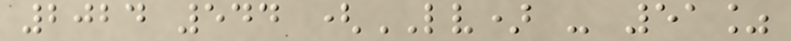2024 544 (LV) - 51%
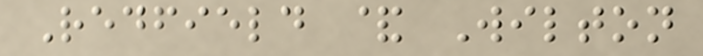Redfield & Wilton
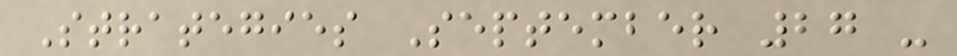Strategies September 27 -
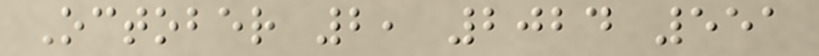October 2, 2024 551
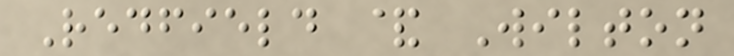Redfield & Wilton
